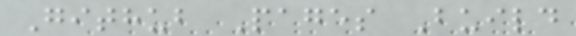Github Pages Build
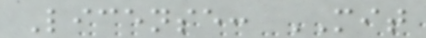License: MIT
